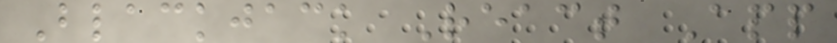Blackjack React App
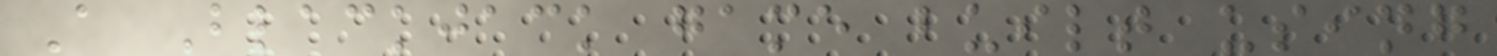A Blackjack game built using
